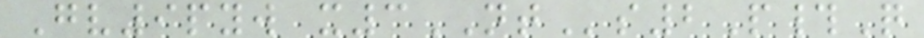Gv9pyw x3NTs2P#Q
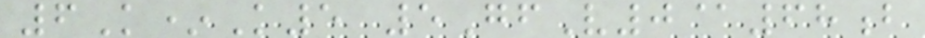6K*K5 5GfV0@68b
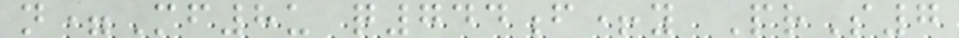n=Mf8u q744f+y PrS7
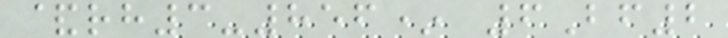&rh3-856* 6Bf2
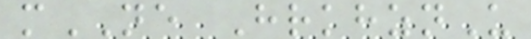mNE HrkhznU
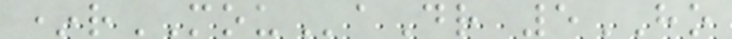*rMOUaDr 5HO
